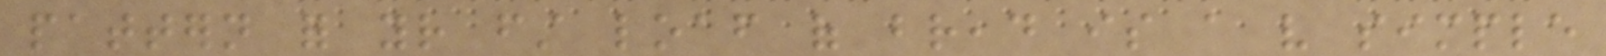pattern for your first loaf of bread is a very simple
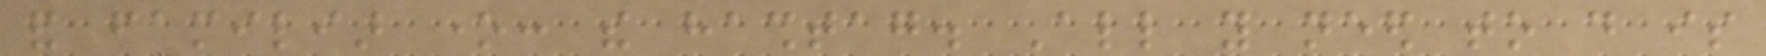and familiar one: the hashtag. All you need to do is
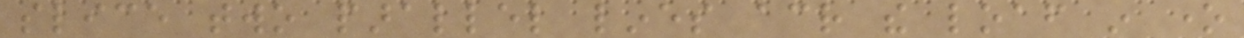slice two parallel lines across the loaf in one
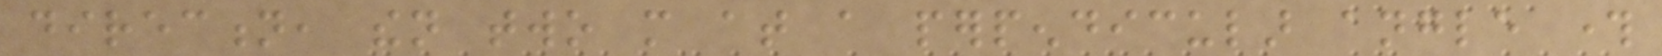direction, then two more at a perpendicular angle through
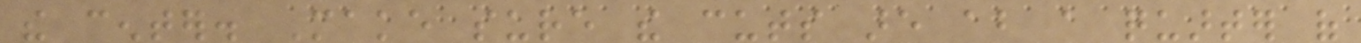the center. Make sure the cuts are about a quarter of
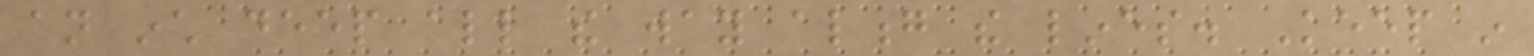an inch deep all the way along the lines. Keep in
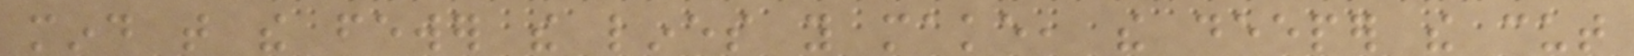mind that the fewer the lines you make, the deeper the cut
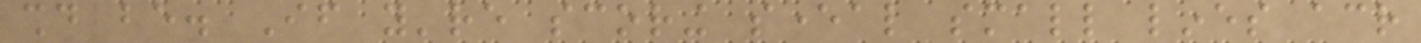should be. If you're scoring several small lines across
